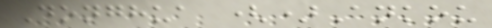Donghua ()Ankou
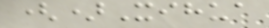()Xihua
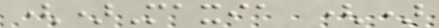()Maxia ()
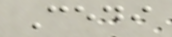Cedi
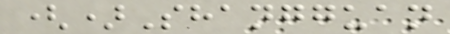()Shangguan
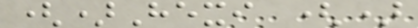()Hexi ()
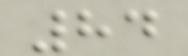84
